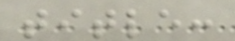title:
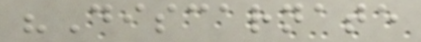"Discarnate
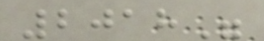2018"
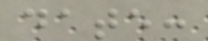date:
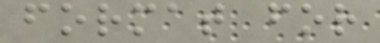format for
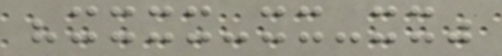"xxxx-xx-xx"
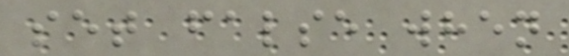set false when
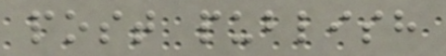post publish
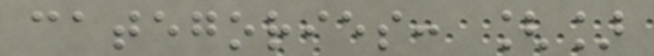categories: []
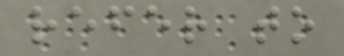refer to
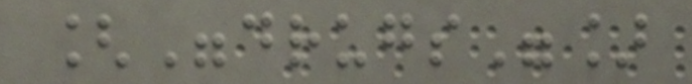["drugs"]
